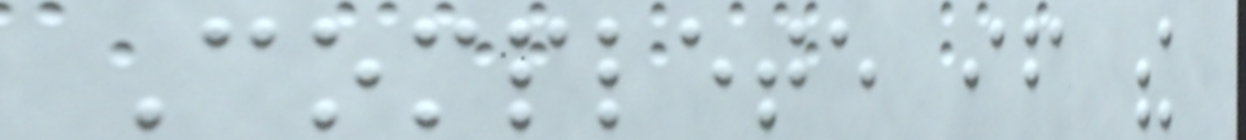Complete if the
